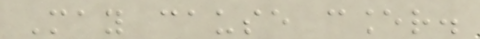May cause cancer.
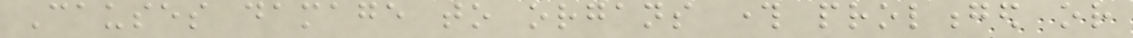Causes damage to organs through prolonged or
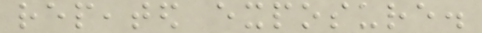repeated exposure.
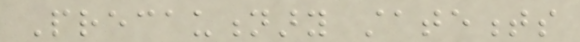Precautionary statements
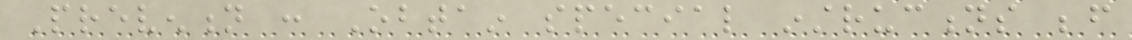Prevention : Obtain special instructions before
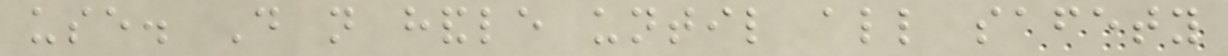use. Do not handle until all safety
